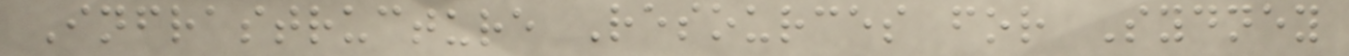Infrastructure Resources for Sydney
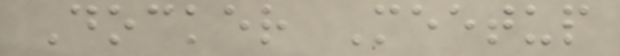Docker Meetup
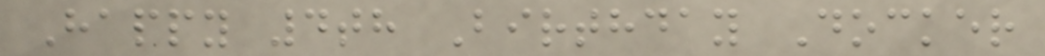Happy 4th Birthday Docker
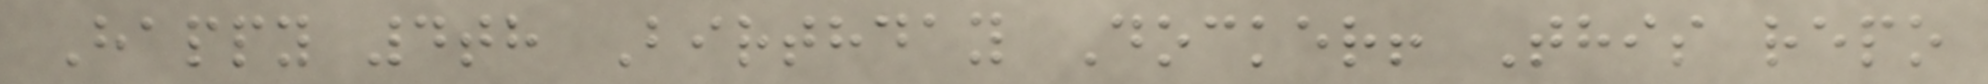Happy 4th Birthday Docker! This repo
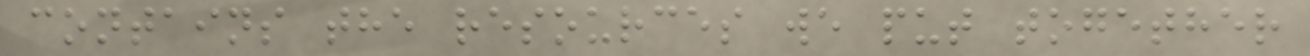contains the resources we put together
